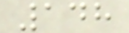148
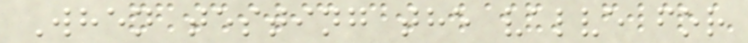When testing the valve for
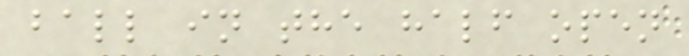ball in the half open
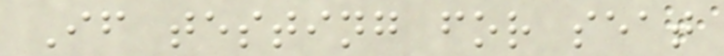If testing for seat
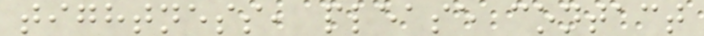tightness, please contact
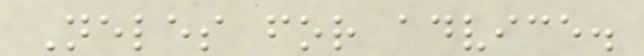Neles for advice.
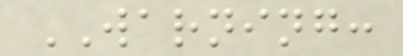WARNING:
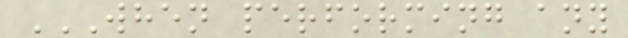WHEN PERFORMING ANY
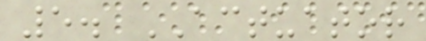5. ACTUATOR
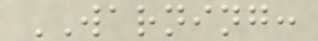WARNING:
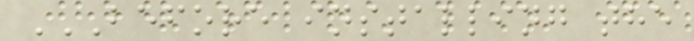BEFORE INSTALLING THE
